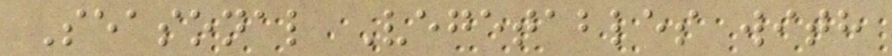Seasonal Vegetables with
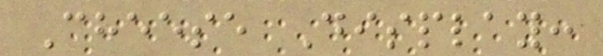Cheese Display:
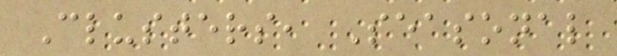Clusters, Seasonal
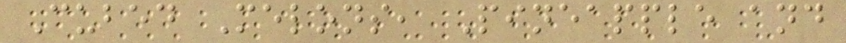Cubed Melons, Pineapple and
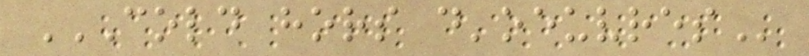COLD HORS D'OEUVRES
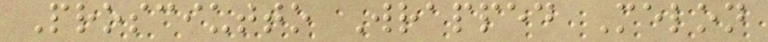Prosciutto Wrapped Melon
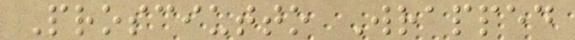Prosciutto Wrapped
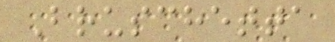Bruschetta
